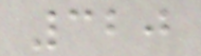320
